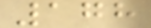178
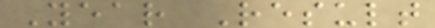Year Result
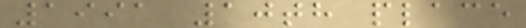1991 10th place
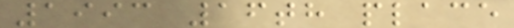1993 16th place
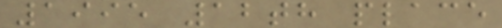1995 12th place
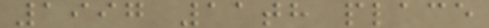1997 11th place
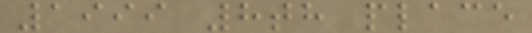1999 8th place
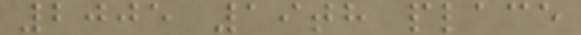2005 19th place
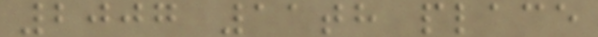2007 11th place
